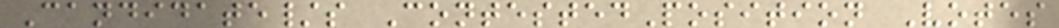Candidate/s ContestedPosition Votes
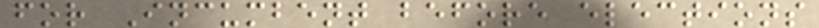for Incumbent before elections
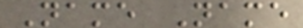Name Name
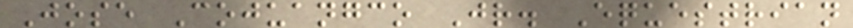Jose Cojuangco Jr. Equestrian
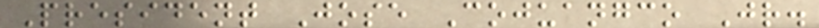President Jose Cojuangco Jr.
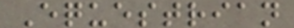Equestrian
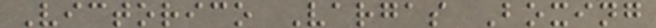Victorico Vargas Boxing
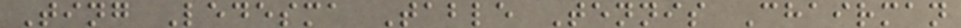Ting Ledesma Table Tennis Chairman
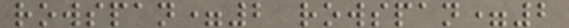rowspan=2 rowspan=2
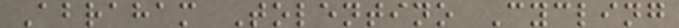Abraham Tolentino Cycling
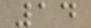14
